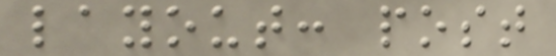layout: post
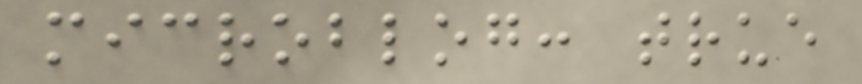microblog: true
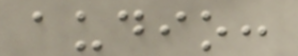audio:
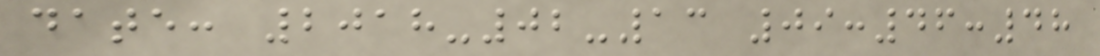date: 2018-02-13 09:46:48
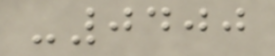-0400
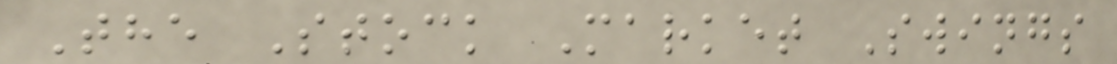The Stock Market Swings
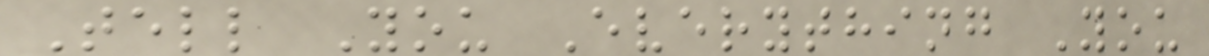Tell You Everything You
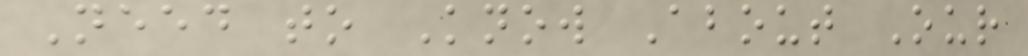Need to Know About Our
